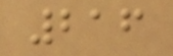216
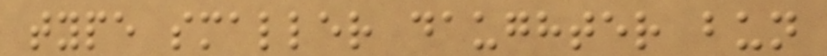type smaller daughter bun
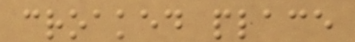croaked place
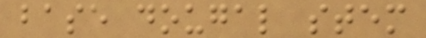base dougal stem
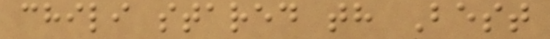chili stared th Best
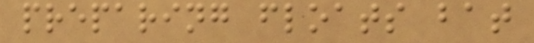preparing floats bat
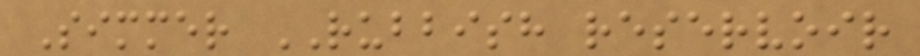Simmer RUBBISH reservoir
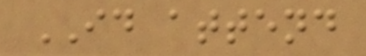ID attend
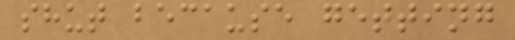shut because getting
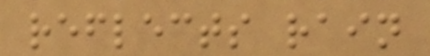reflects rain
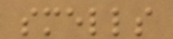smells
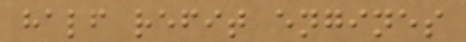half refit engines
